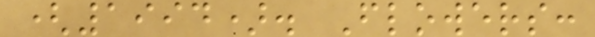(1994). Flowers:
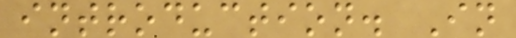introduction. In
